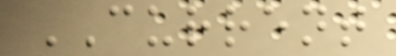CURRENT
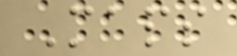Maps
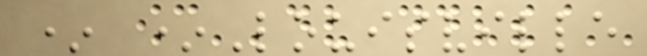* *Louisville
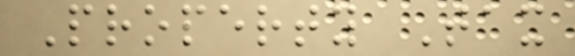Property Tax
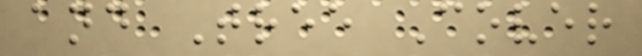and Tree Cover
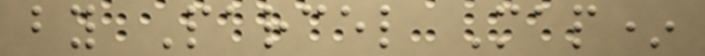by Parcel Map*
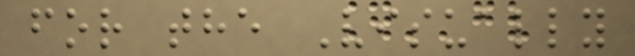for the Visually
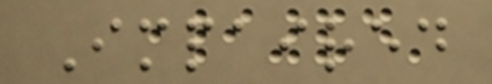Impaired
